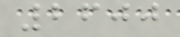2600
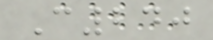C240
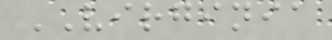VIRGINIA
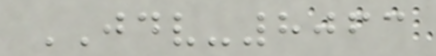JDV-8063
